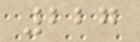227
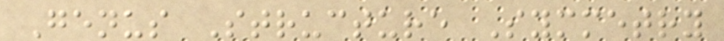Genus Structure Symmetry
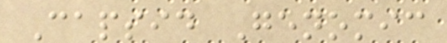Capsid Genomic
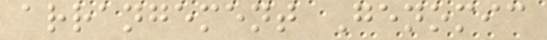arrangement Genomic
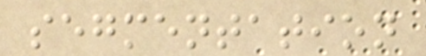segmentation
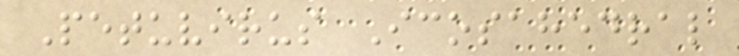Petuvirus Icosahedral
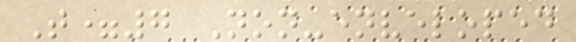T=7 Non-enveloped
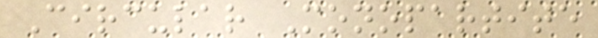Circular Monopartite
